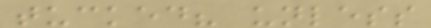tucked? unless
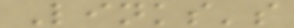Links's
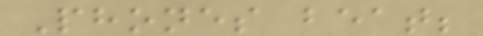Phones beat;
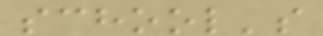school's
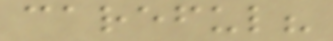careful?
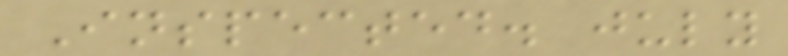Inspected. july
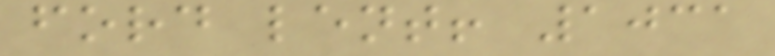ford lent! 1031
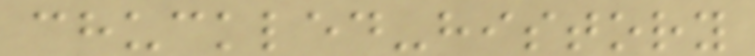chuckled-history
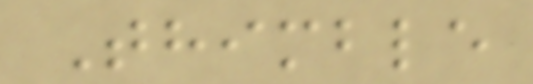Thimble
